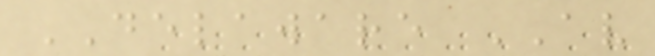DELAWARE AV
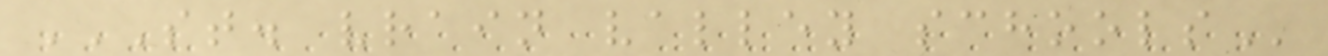ST. VRAIN VALLEY SCHOOLS
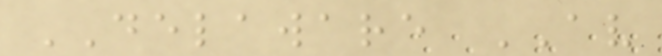DELAWARE AV
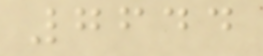7644
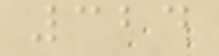324
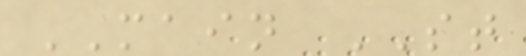MAIN ST
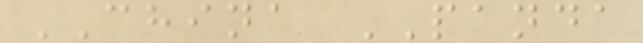CHINA PANDA
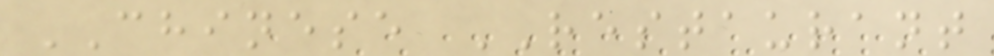CHINESE RESTAURANT
